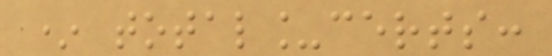* total_certs:
